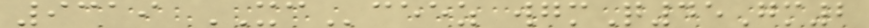9319 XCceez wgmQ45Gm2
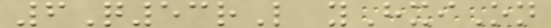6Q53rL yHxiOn
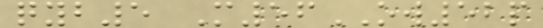qyb5 M56OW52p
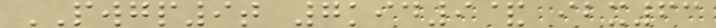PWGP9t 7kid9& ibx63
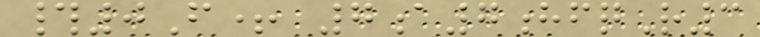#0F+ 7a7hfqR3
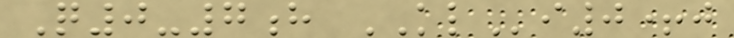Q0-7h KLi0+j
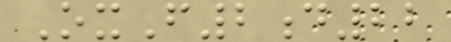OxF2d22
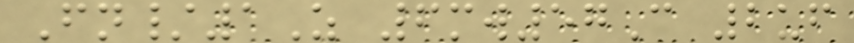Fn/1Z 6mw57C 2uf
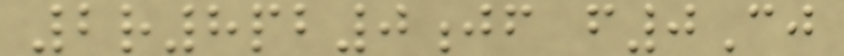2r8pb0jf f0Cj
